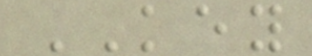KEY
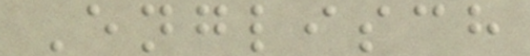Englisch
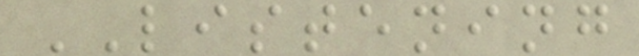LISTENING
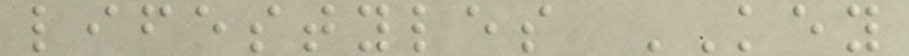lifestyles KEY
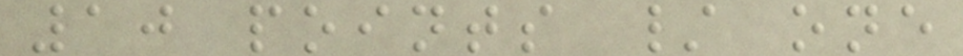10 points / one
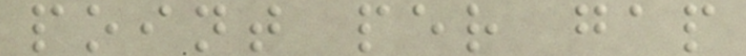point per gap
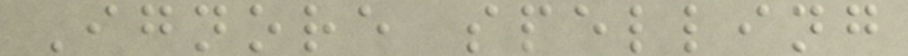Ignore spelling
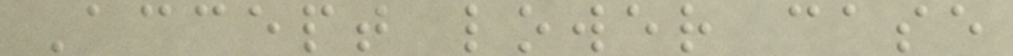Accept lower case
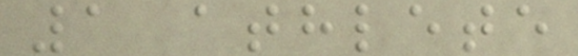1 athlete
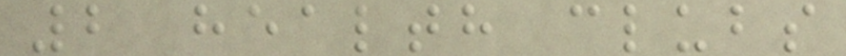2 health clubs
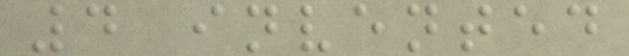4 invented
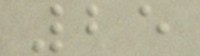25
